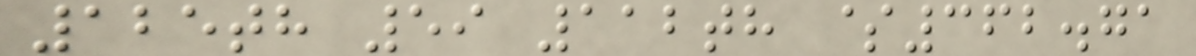125th 59 112th $362.71
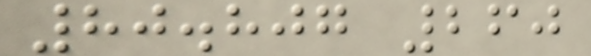80.807 260
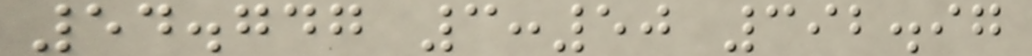54.747 3:50 392.97
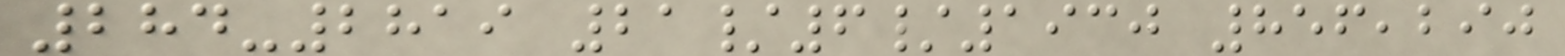284-2819 21/6/1930 856,290
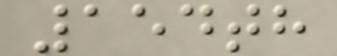154th
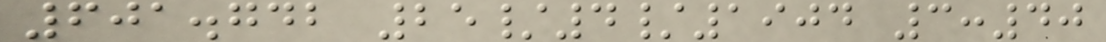601.742 25/4/1904 3:40
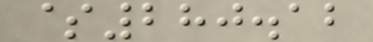$280.12
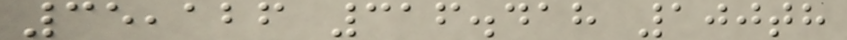35,126 316.418 100th
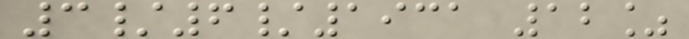3/6/1931 12%
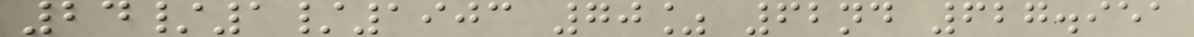24/1/1903 70% 62nd 627.951
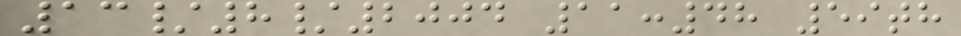13/8/2004 11:48 59th
